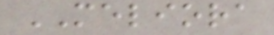MELIORA
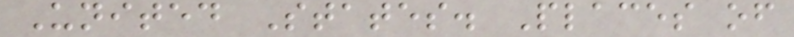United States. Places of
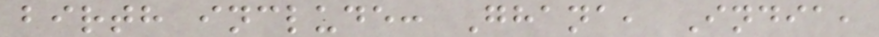birth include: Ghana, India,
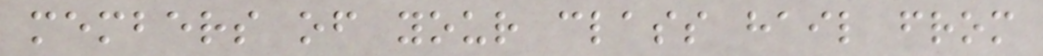members of your class hail from
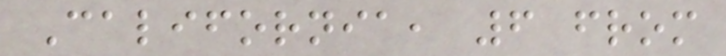California, 6 from
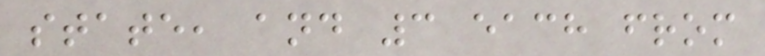state, and 3 each from
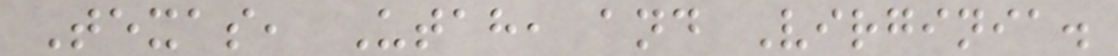Texas, Utah, and Virginia.
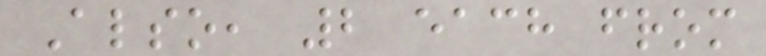Also, 2 each from
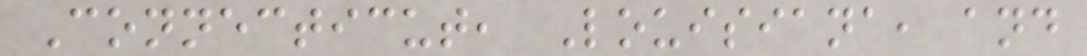Connecticut, Louisiana, and
